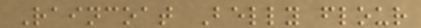Raincoat Belly flour
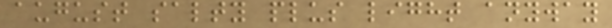august salty plus light anyway
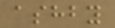ashby
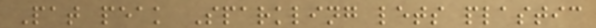Pat peak Sparkling lets plastic
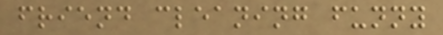friend cleaning funny
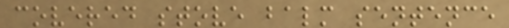covered stove balm sentence
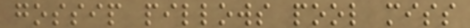gossip pillows pool miss
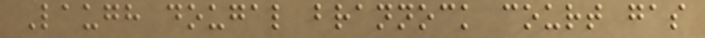Laugh dougal brannock court gas
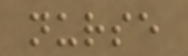nurse
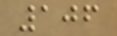106
